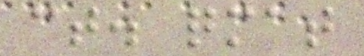ct. qmat
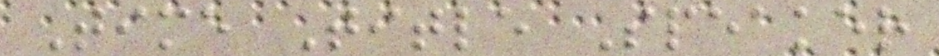Time Title Speaker
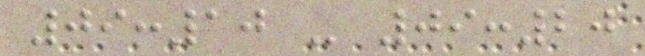09:10 - 09:20
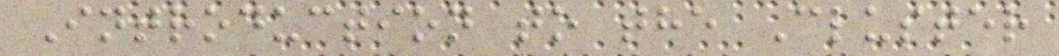Introduction to the Cluster
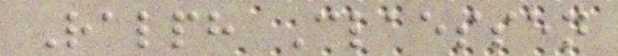Ralph Claessen
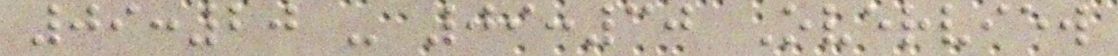09:20 - 09:30 Overview
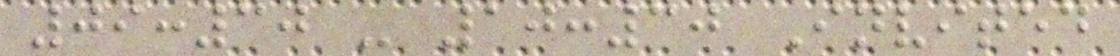09:30 - 10:30 Invited
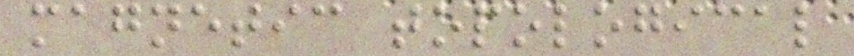magnetic topological
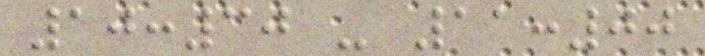10:30 - 11:00
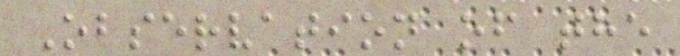Observation of the
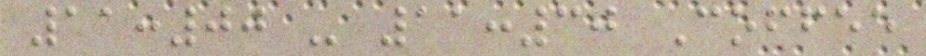11:00 - 11:30 Coffee
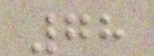78
